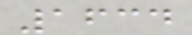1634
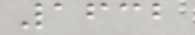1632
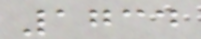1734
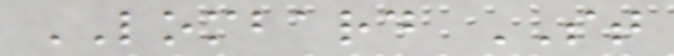LOMBARD ST
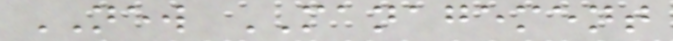NEW MANAGEMENT
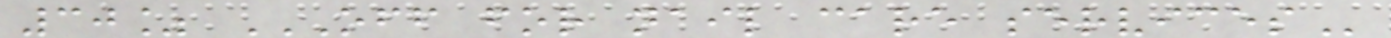30% OFF FOR NAIL CARE SERVICES
